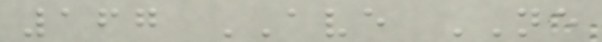167 AVE NE
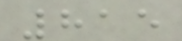815
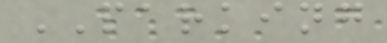PARKING
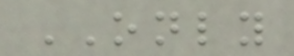ONLY
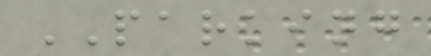PARKING
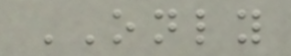ONLY
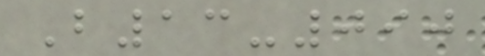B13-090
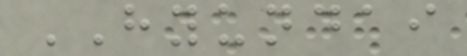HYUNDAI
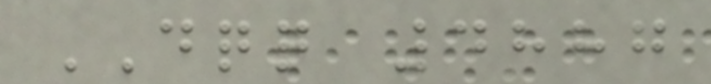DQQ 4887
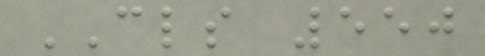CLS 550
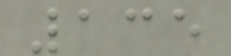135
